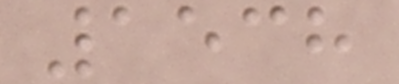1538
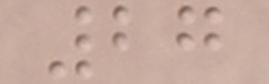27
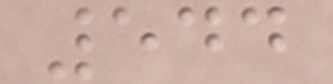544
